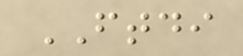FTDI
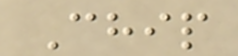Chip
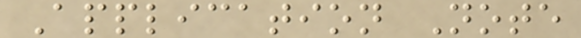Application Note
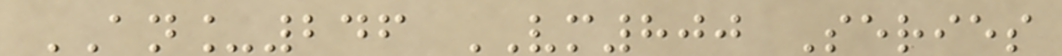AN_246 VM800 Series
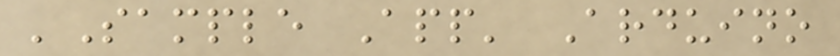'Sample App' Arduino
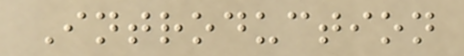Introduction
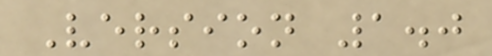Version 1.0
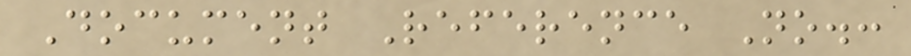Document Reference No.:
